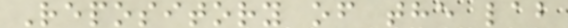Repository of the lab
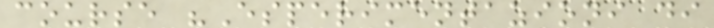course "Esperimentazioni di
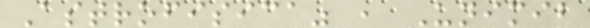Astrofisica" , Unimib
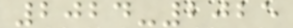2024-2025
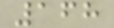168
